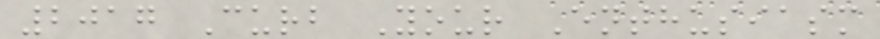2017 Curb Your Enthusiasm
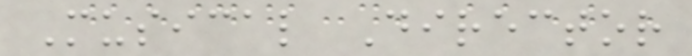Musical Director
